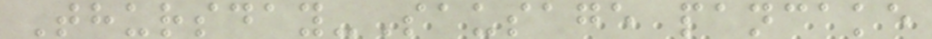Thursday-Sausage pancake
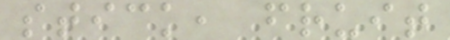stick, fruit
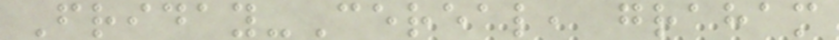Friday-Cereal, graham
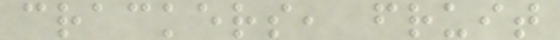crackers, fruit
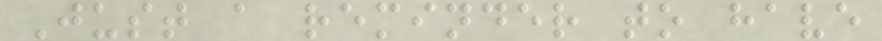Just a reminder to have
